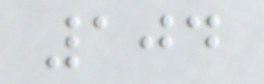104
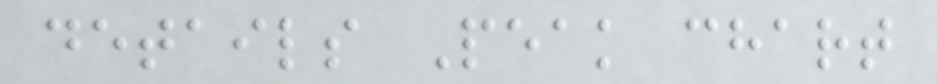details Peak chart
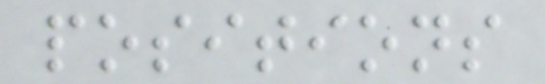positions
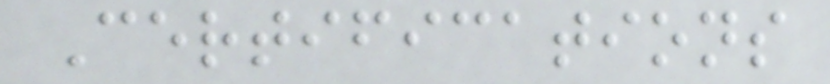Certifications
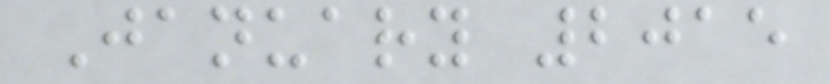January 2015
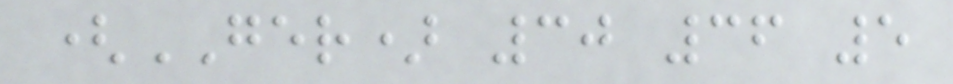(GER) 30 36 5
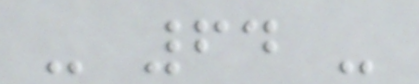- 64 -
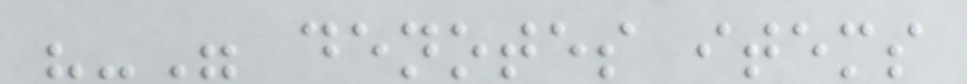"-" denotes items
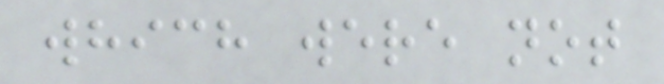which were not
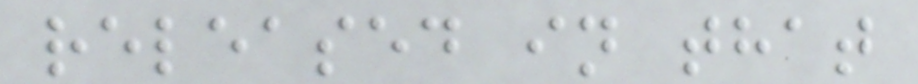released in that
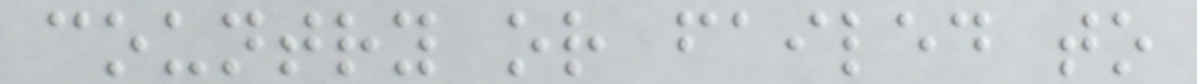country or failed to
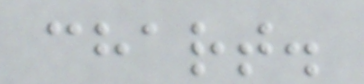chart.
